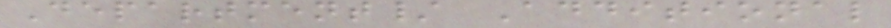Department/ Additional
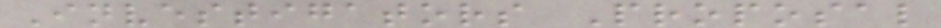Investigators Proposal
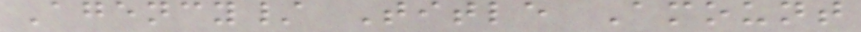Agency/ Title Amount
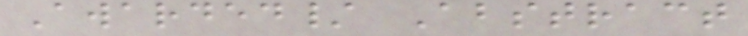Awarded/ Abstract
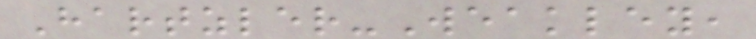Hartzler-Weakley,
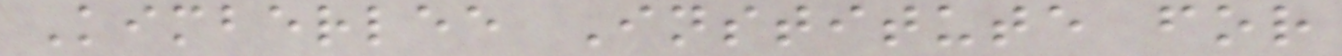Kimberlee Institute for
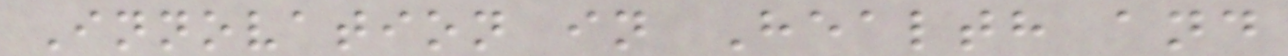Innovation in Health and
